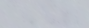As
